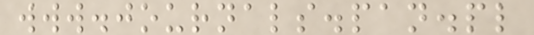www.journals.pan.pl
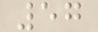57
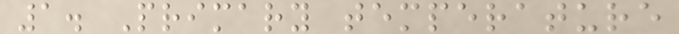1. Primary temperature
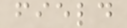field
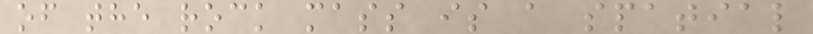of the rock mass is a spatial
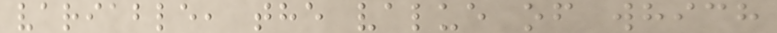variable, the value of which
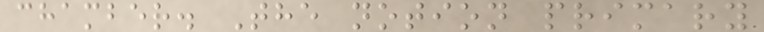chamber. The notion primary
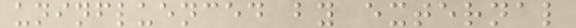uninfluenced by external
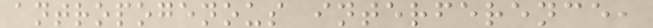antropogenous interference,
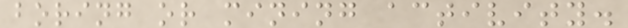boring or mining activity.
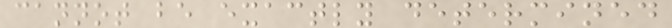cannot be exactly determined
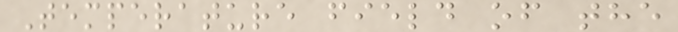Temperature field of the
